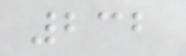232
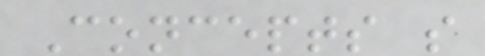Concepts s
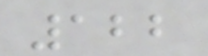122
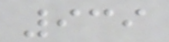939
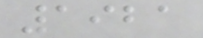1921
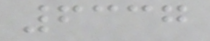6337
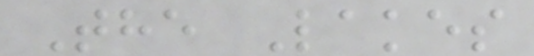The Lakes
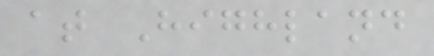at Highland
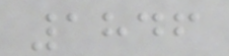1846
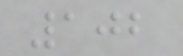102
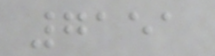7151
